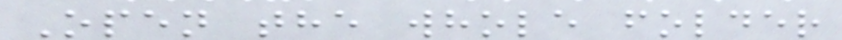Open the whole folder
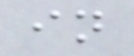in
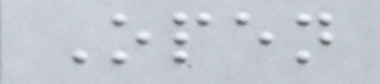Open
